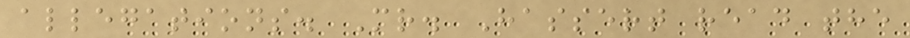allegations. Mr. Hassert read the
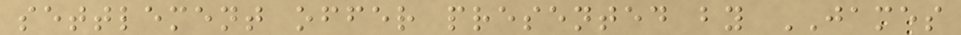settlement offer presented by JAMES
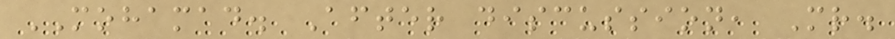MOHAMAD. After discussion, Mr.
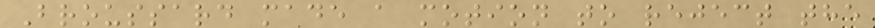Broussard made a motion to reject the
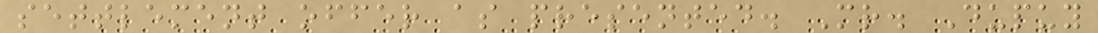settlement offer as presented. Mr. Dupuy
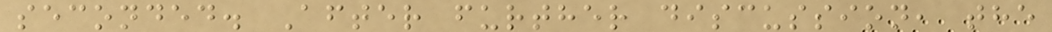seconded. After further discussion, the
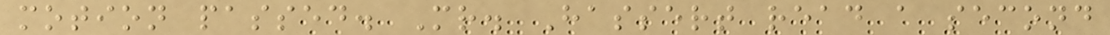motion passed. Mr. Hassert read a second
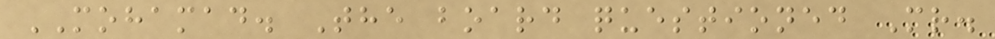MOHAMAD. The board questioned Mr.
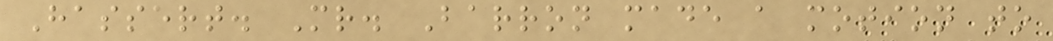Hassert. Mr. Barron made a motion to
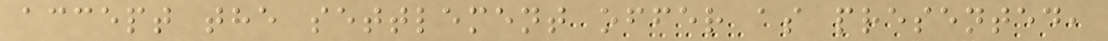accept the settlement offer as presented,
